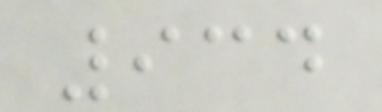934
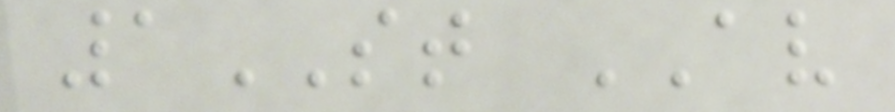1ST AV
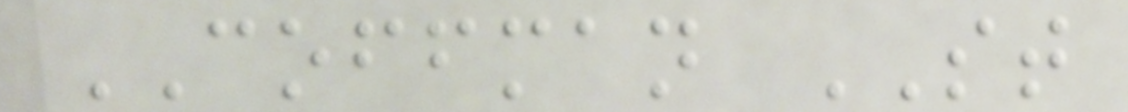COFFMAN ST
